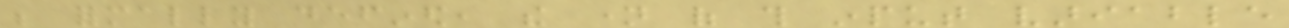be formally defined, the name of this input variable
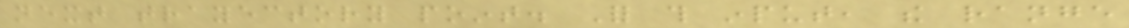next trayectory point. For this input, the range
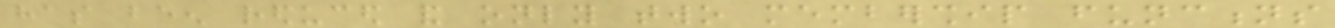has been reduced and only two membership functions
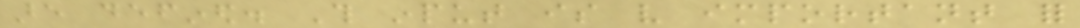are defined. This input is very important for
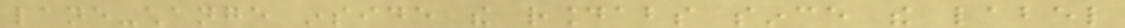lane-change inside the roundabouts since the label
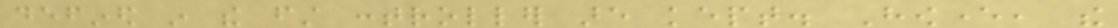defined in the first controller are kept. However, the
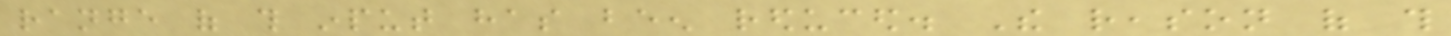range of this input has been reduced. The reason of this
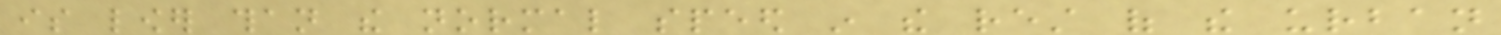is lower than the normal speed in the rest of the urban
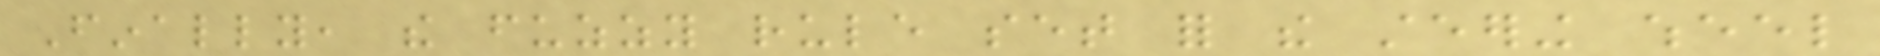Finally, the fuzzy rule set for the steering wheel
